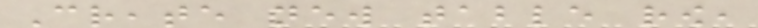Create new table row,
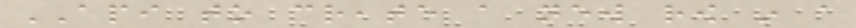API to create a new row in a
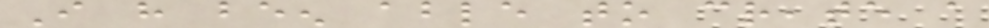I have been able to create a
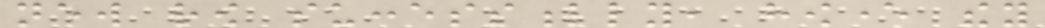new row successfully, however they
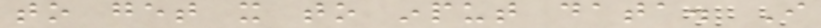to get it to input data. I
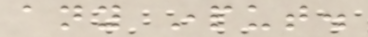any input.
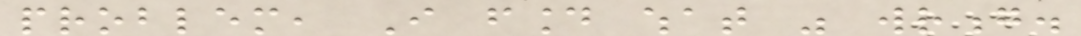problem, I found what was wrong.
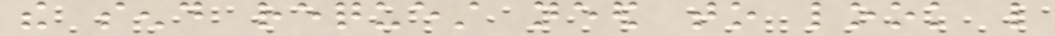the send request need to look like
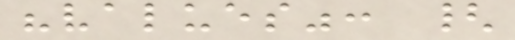"values": {
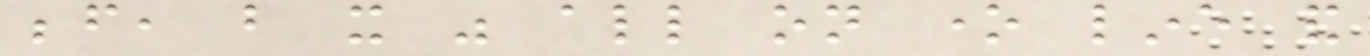before, but it was all on one line and
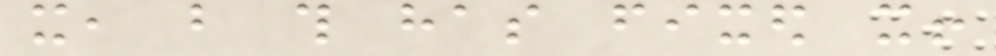it, but this has fixed it!
